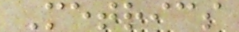Metrics
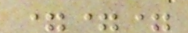===
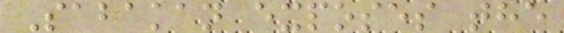Sabakan exposes the
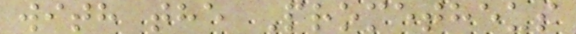with the Prometheus
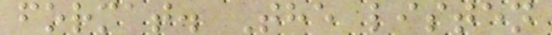format. The listen
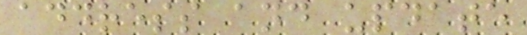address and update
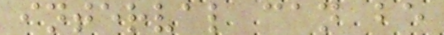interval can be
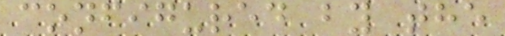configured by the
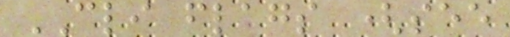CLI flags (see
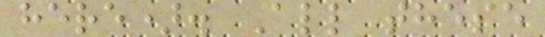here). All these
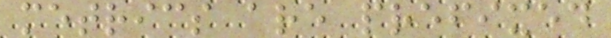metrics are prefixed
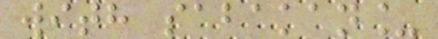with sabakan_
